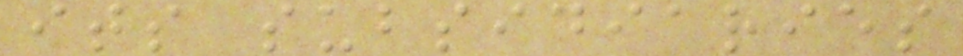its subsidiaries
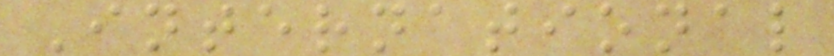International
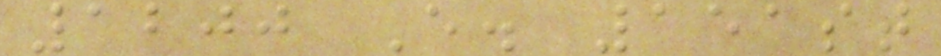1200 E. 151st
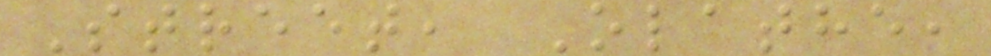Street, Olathe,
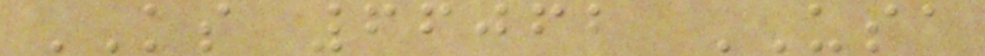KS 66062 USA
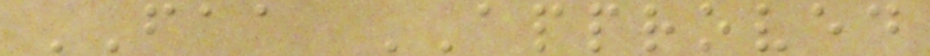FAA APPROVED
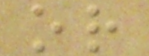or
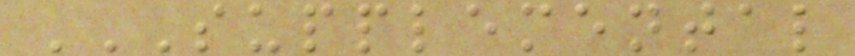SUPPLEMENTAL
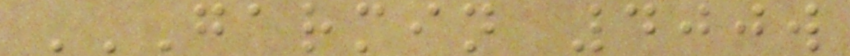GARMIN 400W
